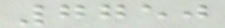7750
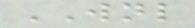WNL
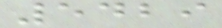5429
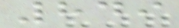849
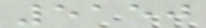5150
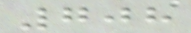708
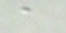a
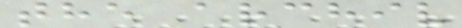the archiv
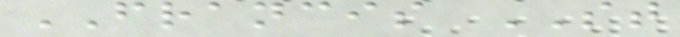FRANCIS ST
